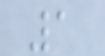1
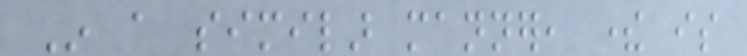In a similar manner, there is
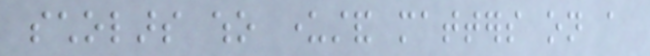scholars who understand matters on a
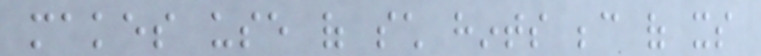makes use of such hints because of its
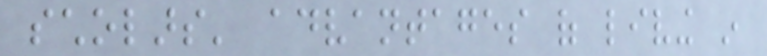scholars' advantages of living in
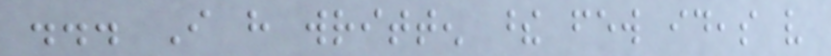... I have written these few ideas very
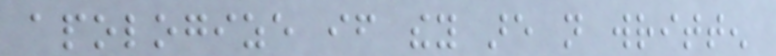apologize if they are not written
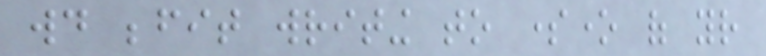would befit writing to someone of your
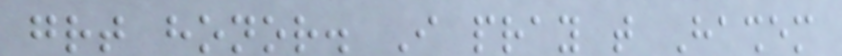great honor. I pray that Hashem
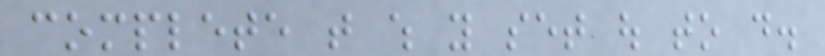complete that which you set out to do.
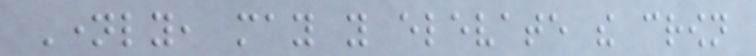Namely, may you elevate the crown
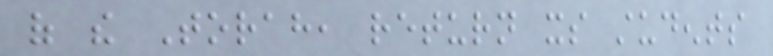of the Torah, return its students
